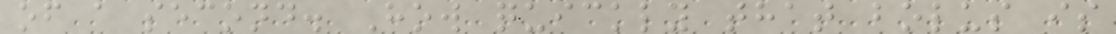of a second. How quickly that bolus is
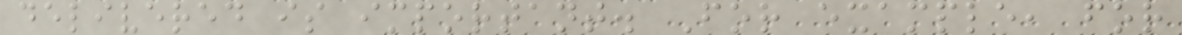delivered is important. For example, for
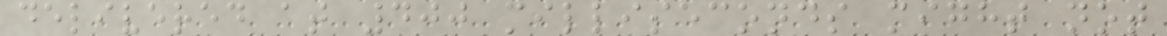delivered at 400 milliseconds might not
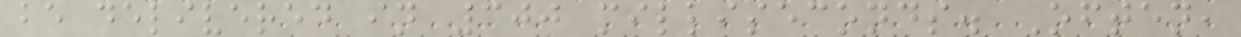be delivered in 300 milliseconds. Often,
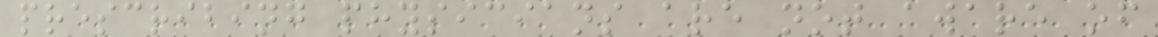prescribing physicians are not aware of
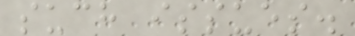such issues.
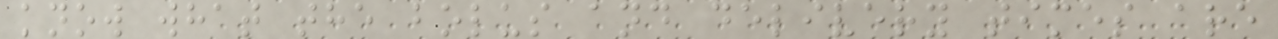know what the bolus and delivery times are
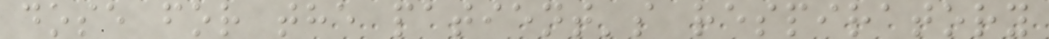dose for the patient's respiratory
